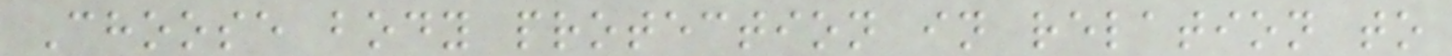Choose body protection in relation to
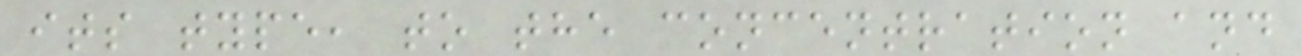its type, to the concentration and
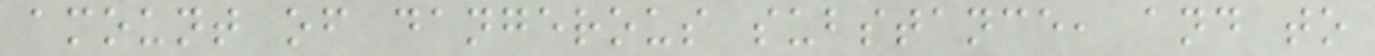amount of dangerous substance, and to
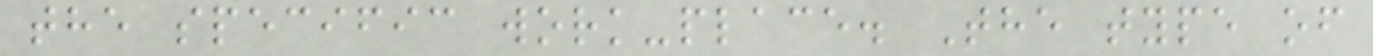the specific work-place. The type of
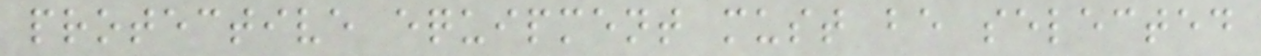protective equipment must be selected
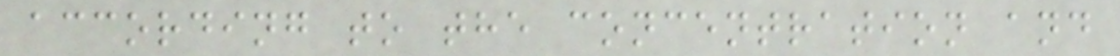according to the concentration and
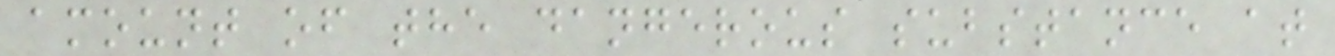amount of the dangerous substance at
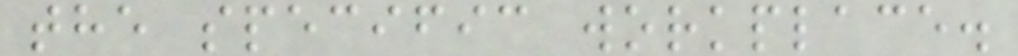the specific workplace.
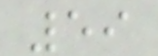59
